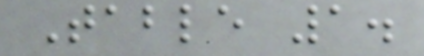Table 1.
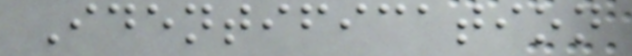Identification
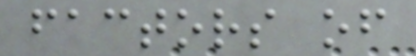factors of
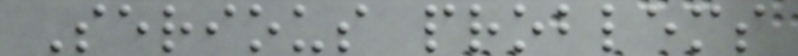Serious problems
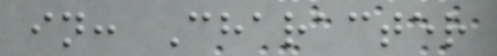in: Character
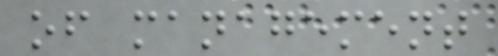of management
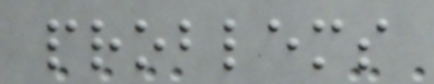problems
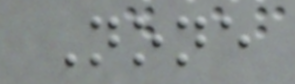None
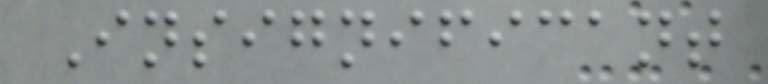Insignificant
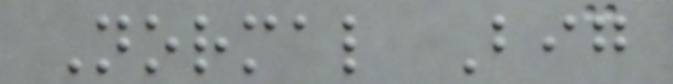Normal Big
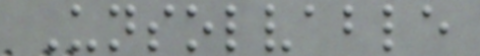Unsolvable
